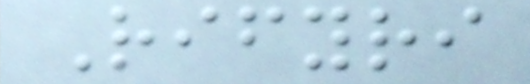Rifyri
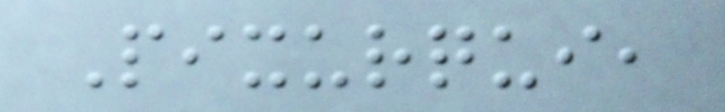Pixurqui,
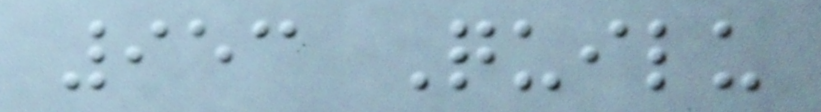953 Quilu
